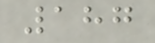187
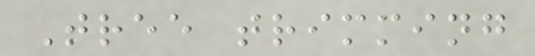Tree trimming
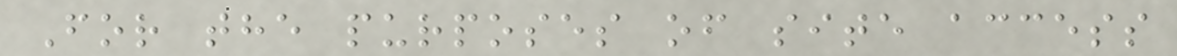For the purposes of site access
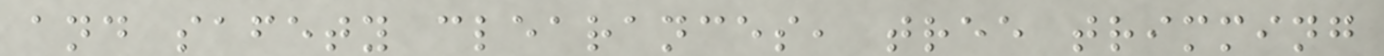and safety clearances, tree trimming
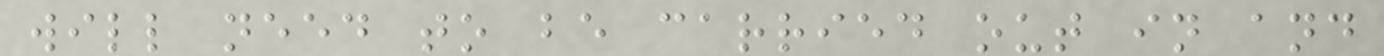will need to be carried out in and
